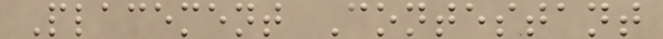Placement Contestant
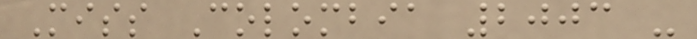Miss Colombia 2003 -
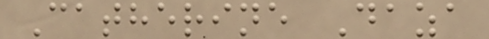Catherine Daza
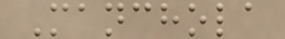Manchola
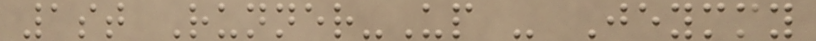1st Runner-Up - Jeymmy
